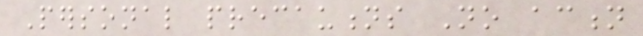Personal precautions No action
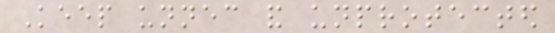Keep unnecessary and unprotected
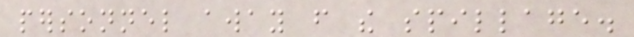personnel away from the spillage.
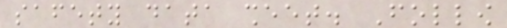safety data sheet. Follow
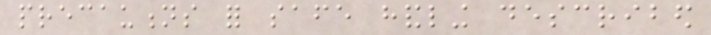precautions for safe handling described
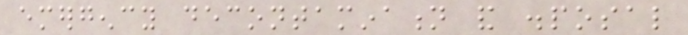emergency decontamination and disposal
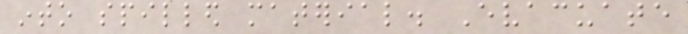into spilled material. Evacuate
